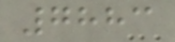7883
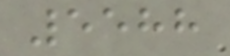5588
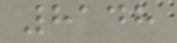8148
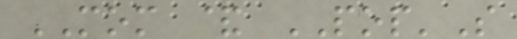MOM & POP'S
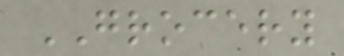GROCERY
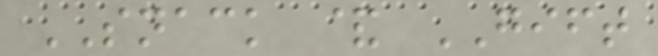SNACK & GIFT
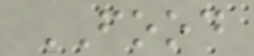FOOD
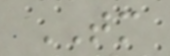TM
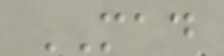MAD
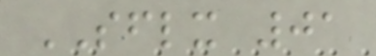SFLX 01
